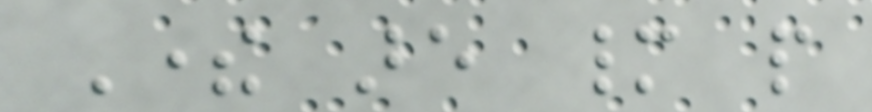There are many people
